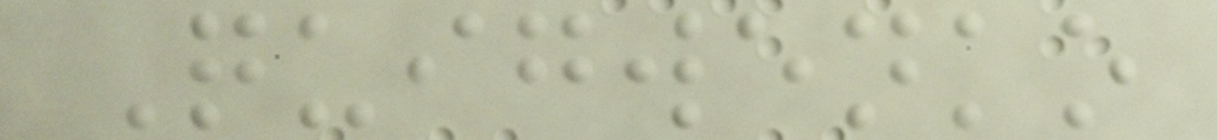Quigwenko
